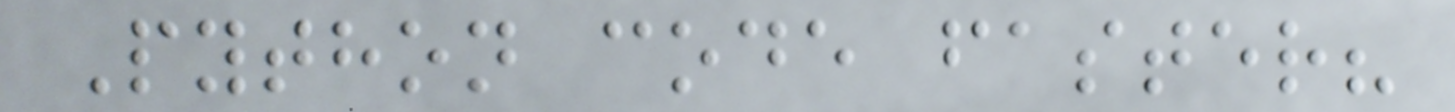Python code faster?
